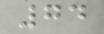74
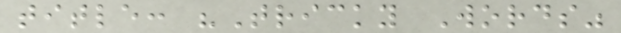title: "Tricky Words"
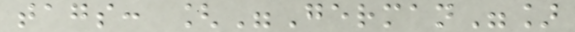tags: ["German"]
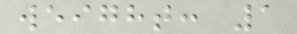weight: 1
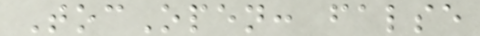TocOpen: false
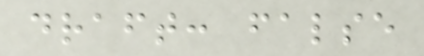draft: false
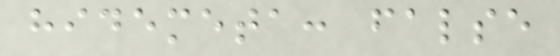hidemeta: false
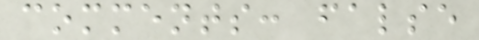comments: false
